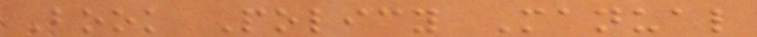Book Policy Manual
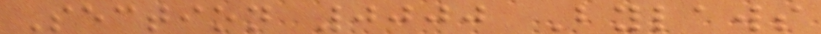Section 0000 Bylaws
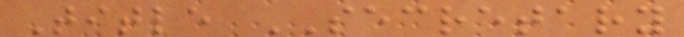Title SECRETARY
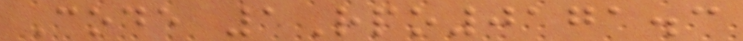Code 1Rpo0171.3
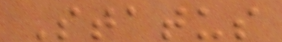Status
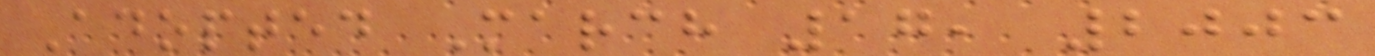Adopted March 17, 2003
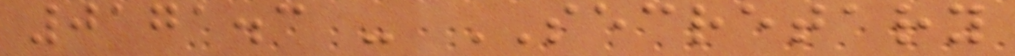0171.3 - SECRETARY
